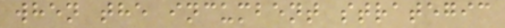when the incumbent strategic
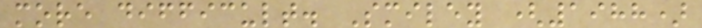more difficult. Smiley (1988)
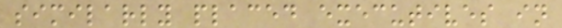similarly placed executives in
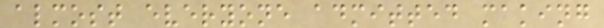almost everyone admitted making
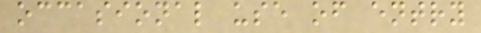occasional use of entry
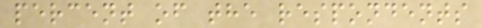percent of the respondents
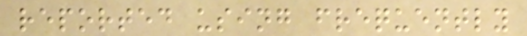reported using frequently
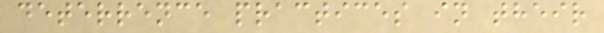deterrence practices in their
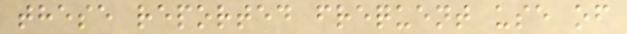these reported frequent use of
